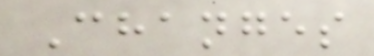Changes
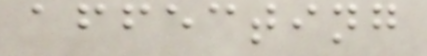affecting
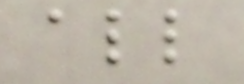all
